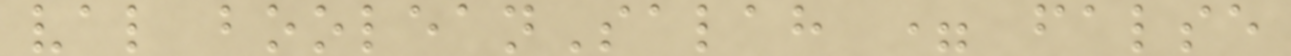val booleanSalah = false
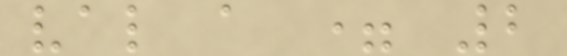val a = 2
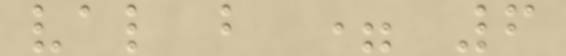val b = 6
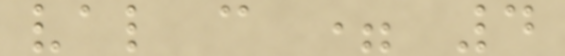val c = 4
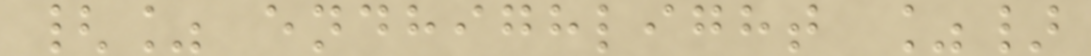{% endhighlight %}
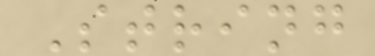String
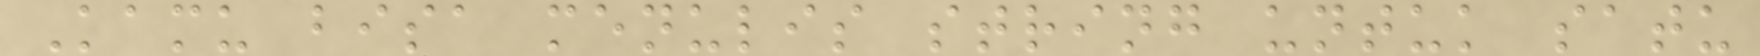Kamu bisa menulis string untuk satu
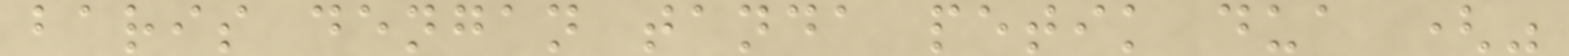baris dengan tanda petik dua ("
